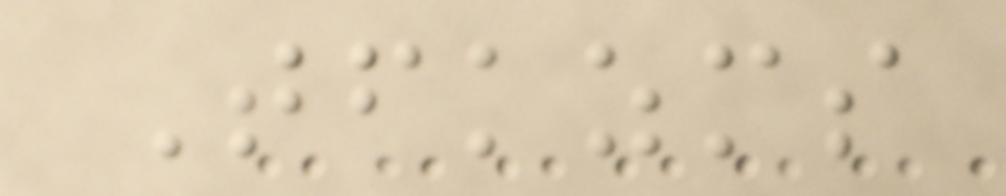Tfkzms
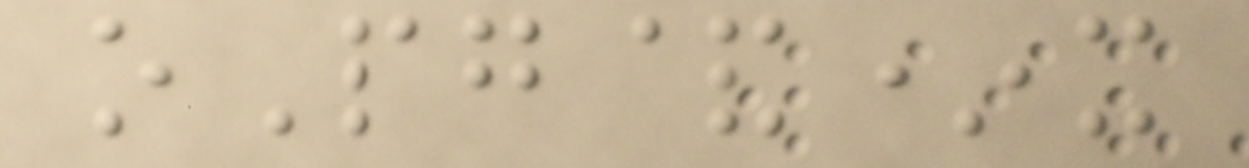oPg&*x
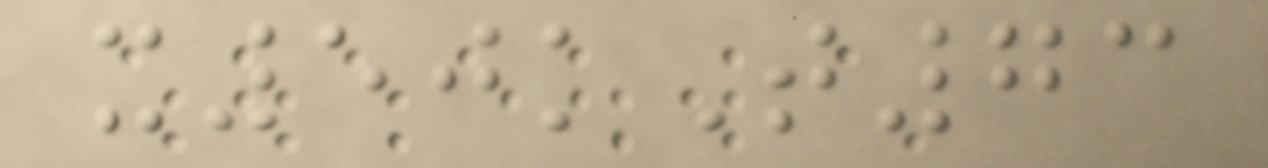x50kT73
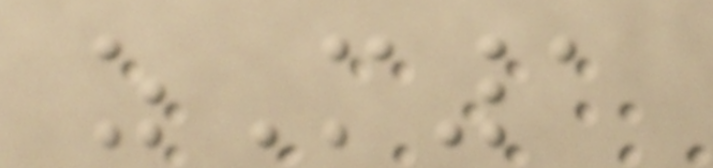zM1
